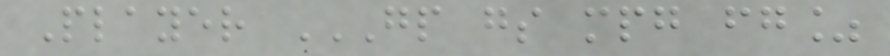Player GP GS MPG FG%
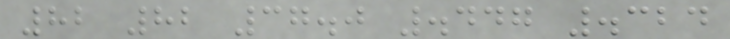82 82 37.0 .447 .324
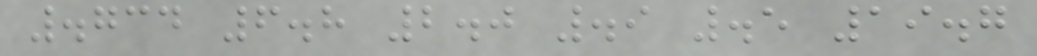.734 6.8 2.0 .9 .5 19.7
